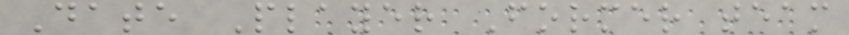Date Player Former team
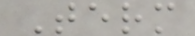Term
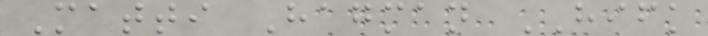Matti Hagman HIFK
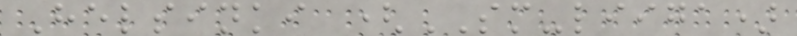Helsinki (SM-liiga)
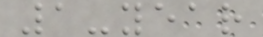1-year
